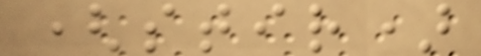(stir)
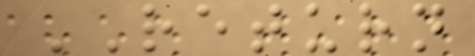RETURN
